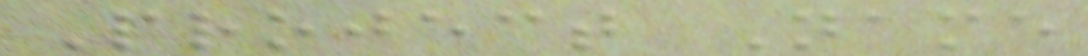Project Name
